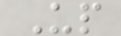Up
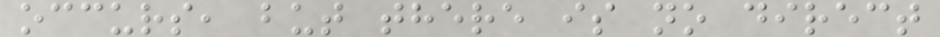occurs, but there is no direct
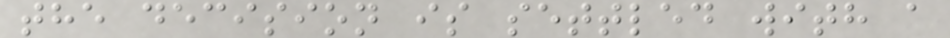the decision is settled with a
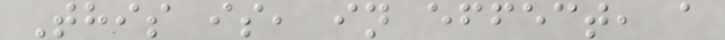This is, in effect, a
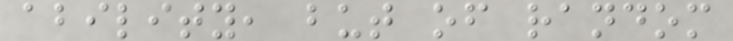ability, but of random
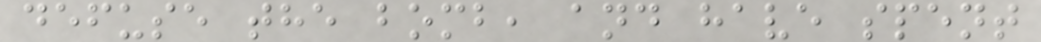defuse the bomb, and have spent
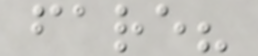fare?
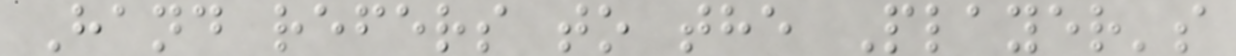Hand refers to the Player's
